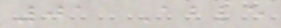01 Able
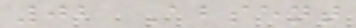02 Absent
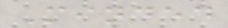Minded
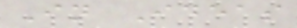In Ideas
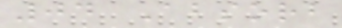04 Absorb
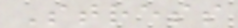Stress
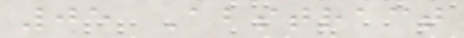05 Abstract
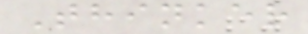Thinker
